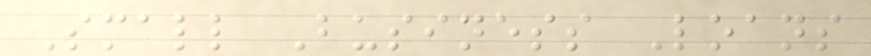Small Business Loans
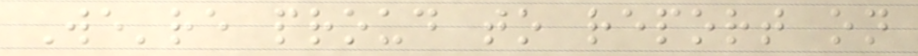We're proud to report on
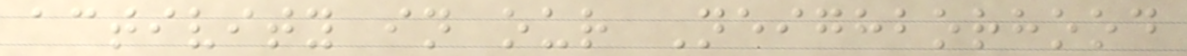activity in our Neighborhood
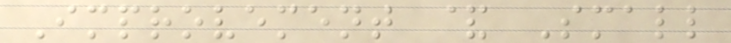Improvement & Small
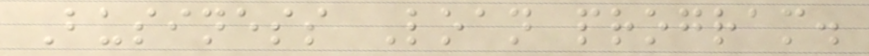Business Loan program.
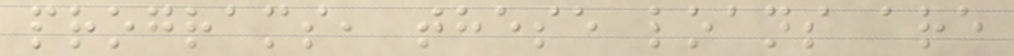programs, these loans are
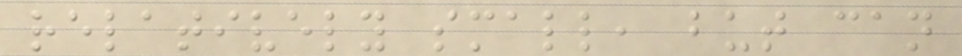relatively small, but can
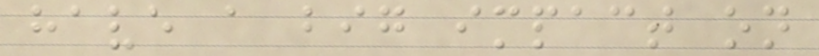have a big impact on
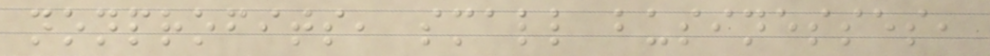nonprofits, small businesses,
